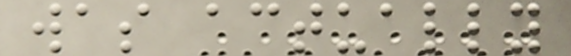was actually
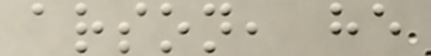arson, he
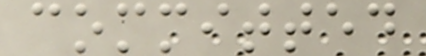committed
